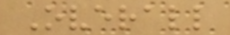Overall
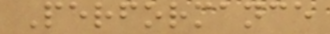Performance
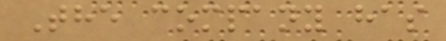The company has
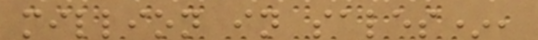million in sales*,
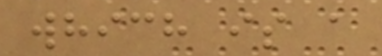which is a
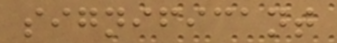significant
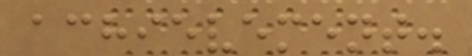achievement.
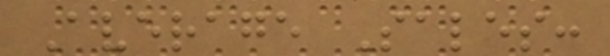Average Sales:
